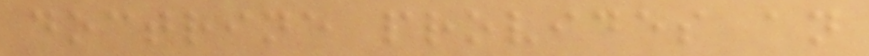doctrine provides an
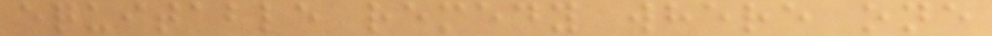equitable remedy where one
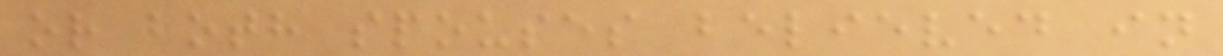or both spouses believed in
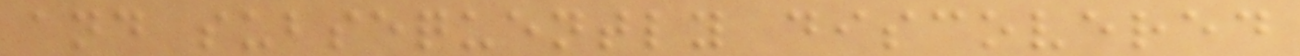and subsequently discovered
